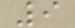9
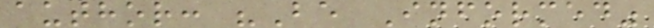author: "Be Informed"
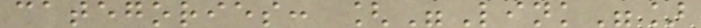categories: ["Link"]
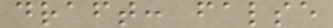draft: false
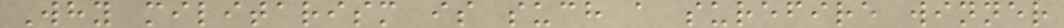Why militarism is such a surefire winner
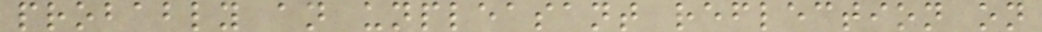probably an unpleasant reflection on
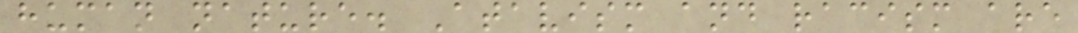human nature. Atavism and racism are
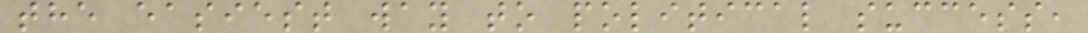the easiest way to political success,
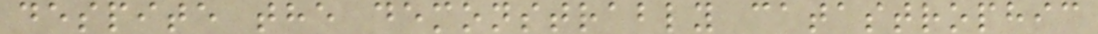despite the demonstrably catastrophic
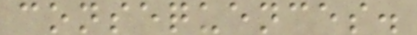consequences.
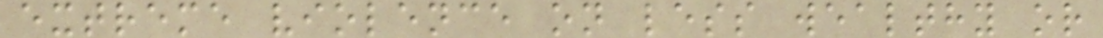extreme violence on less wealthy or
